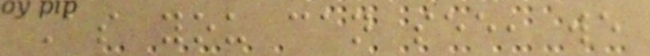As you can see, we
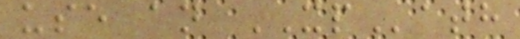use an XPath
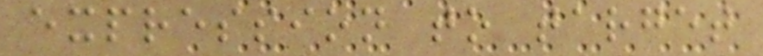expression to target
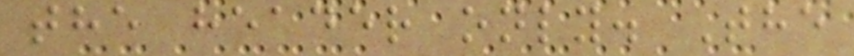the header only. The
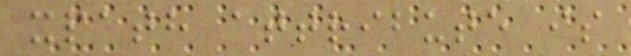xpath attribute is
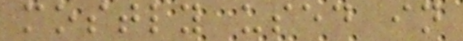mostly used in
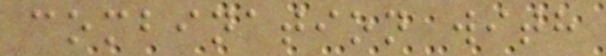combination with
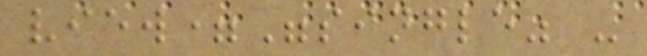view="single" -
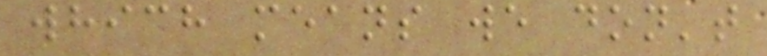which means we don't
